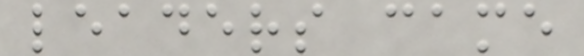leaders came
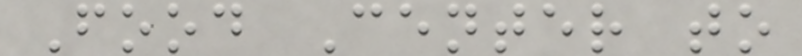Food Center to
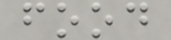food
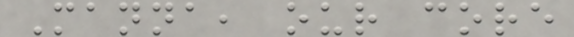Manna, our core
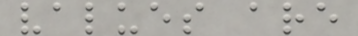values are
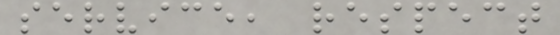service, respect
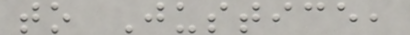to Justice,
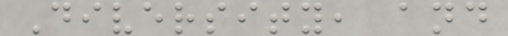Diversity, and
